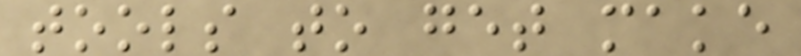tools to get make
